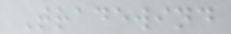Tradewind
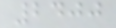2400
